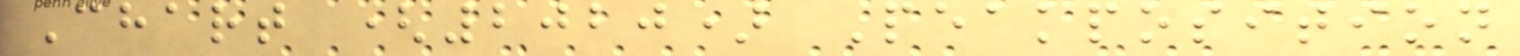Chart (2020) Peakposition
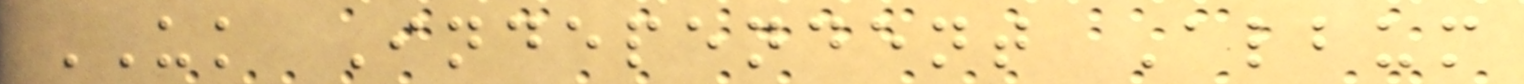UK Independent Album
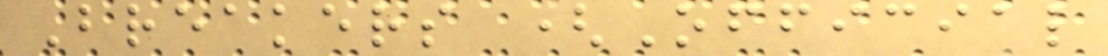Breakers (Official
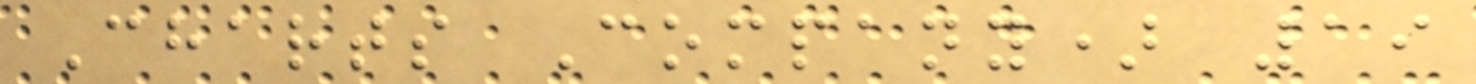Charts Company) 19
